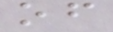of
